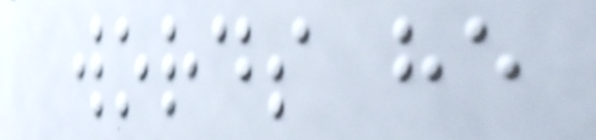words he
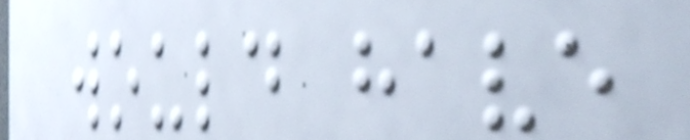would have
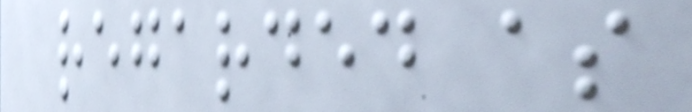regarded as
